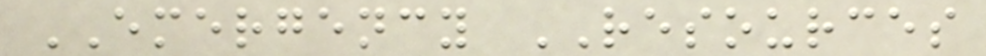EMERGENCY RESOURCES
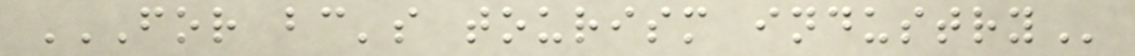FOR BC'S TOURISM INDUSTRY
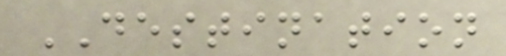DESTINATION
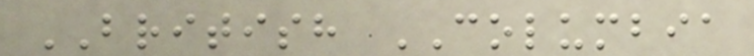BRITISH COLUMBIA
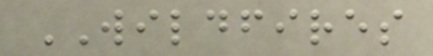WILDFIRES
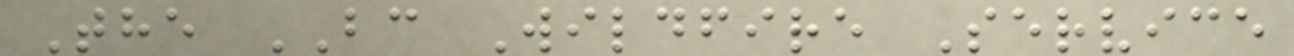The BC Wildfire Service
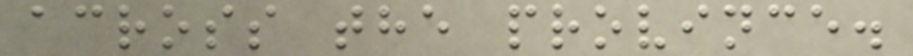across the province.
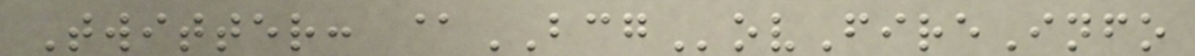Twitter: @BCGovFireInfo
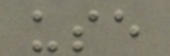use
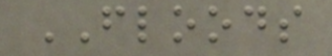FLOODS
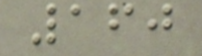160
